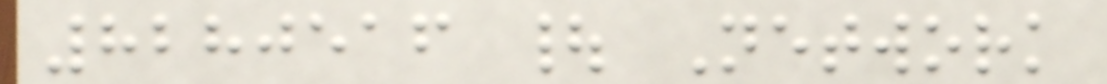8280516 | Network
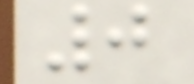0
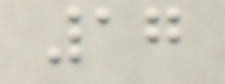17
